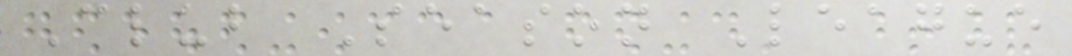Club Season League
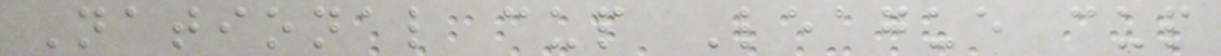National cup League cup
